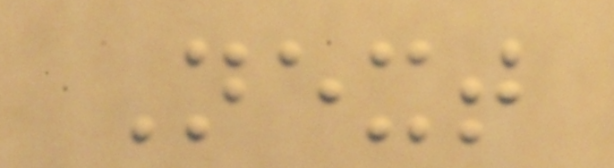Next
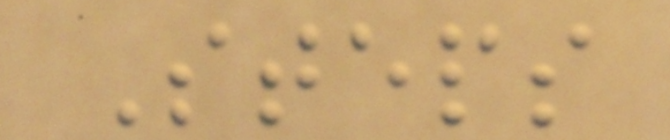Steps
